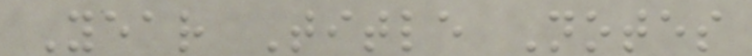Year Title Notes
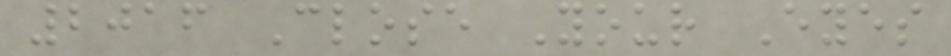2016 Close Your Eyes
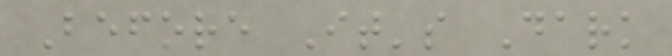Before It's Dark
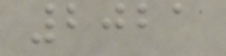2021
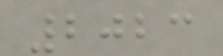2023
